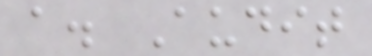a. Audit
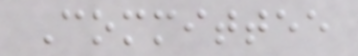Committee
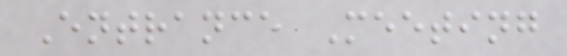Entrance Meeting
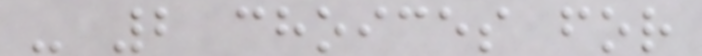- 2 choices for
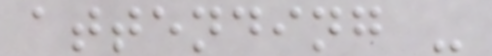attending -
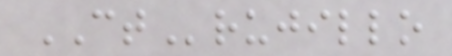CTrujillo
